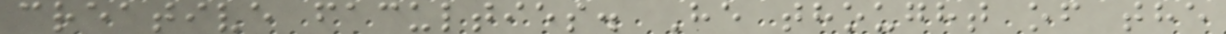creative faculties. He thought of the
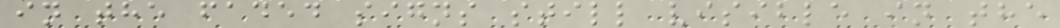in the faded signs still visible in the
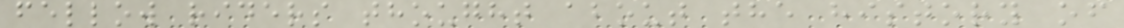fellow riders thought about the history of
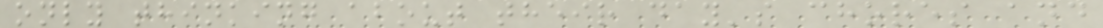only thinking about their day's chores and
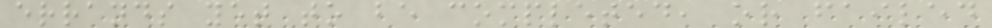errands yet to be completed, or failed
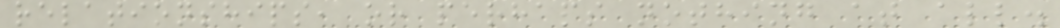relationships, or perhaps nothing at all.
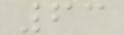63
